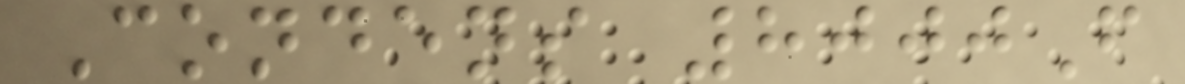Condens 8000F
